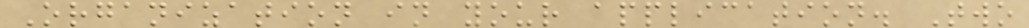Organization in your application. Two
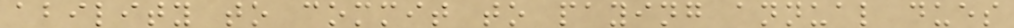ability to commit to paying annual dues
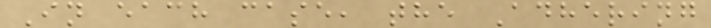In each case, the Adhering
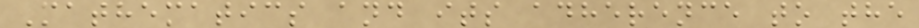Mathematics and its adherence to the
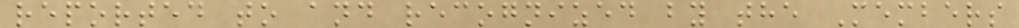reported to and recognized by the Members
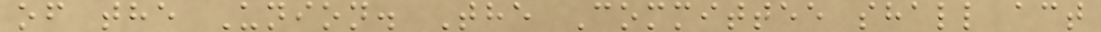of the Union. The Committee shall act
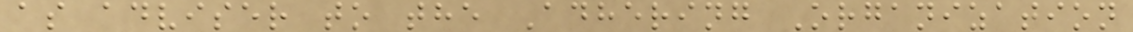as adviser to the Adhering Organization
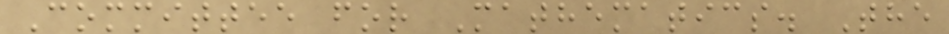Committee for Mathematics. The
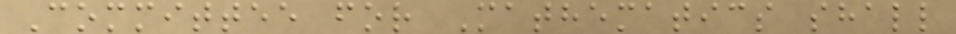Committee for Mathematics shall
